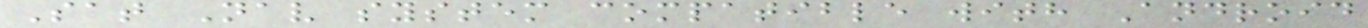Sat Nav system compatible with Android
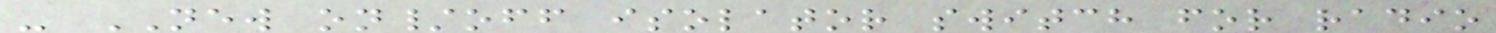- NEW on/off isolator switch for radio
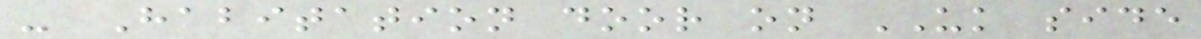- Habitation door on UK side
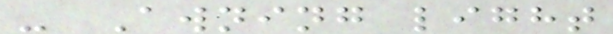- Awning light
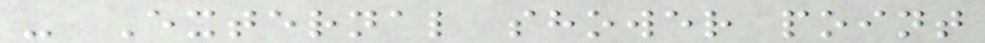- External shower point
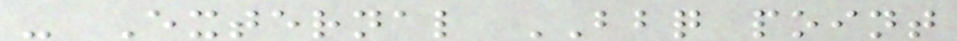- External BBQ point
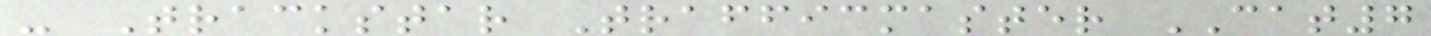- Trackstar Trafficmaster CAT7
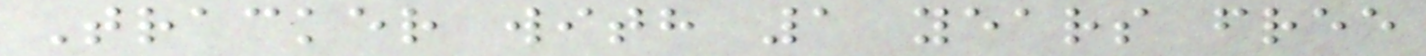Tracker with 1 years free
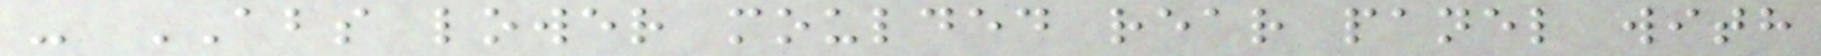- ABS lower moulded rear panel with
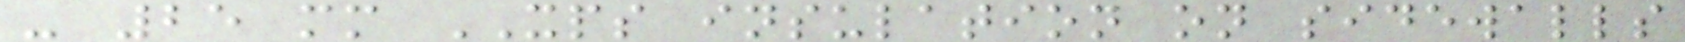- 25 mm XPS insulation on sidewalls
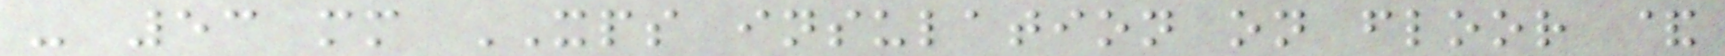- 53 mm XPS insulation on floor &
